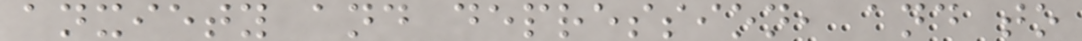anxiety and depression, and to
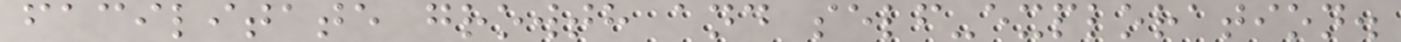facilitate growth and self-exploration.
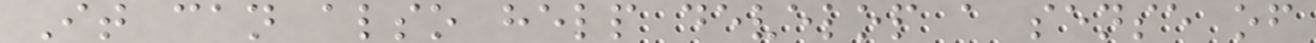It can also help develop a sense of
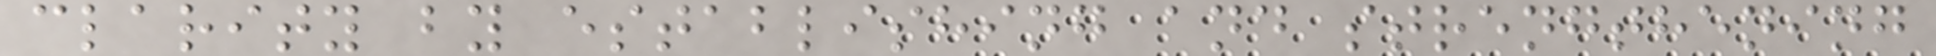clarity by establishing and strengthening
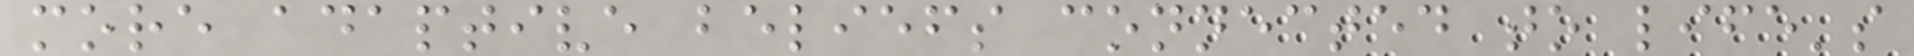more adaptive beliefs connected to life's
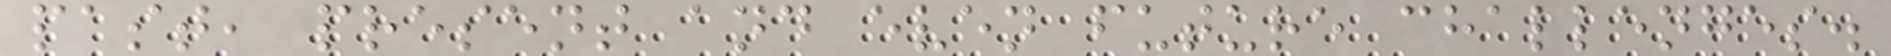past, present and even future challenges.
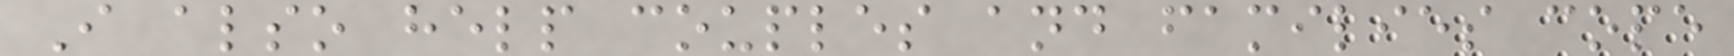I also help couples and families cope
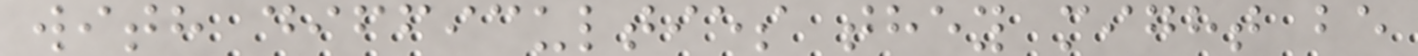with difficulties they might be
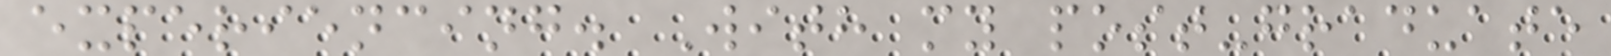experiencing. With my post-graduate
